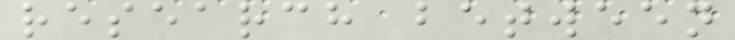research between
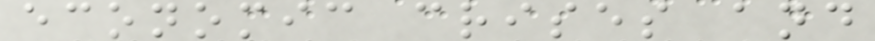economic crises and
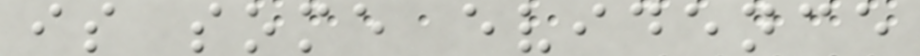is some evidence
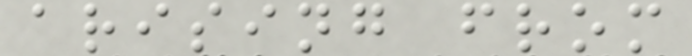arising from
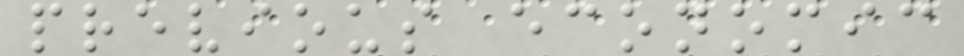previous economic
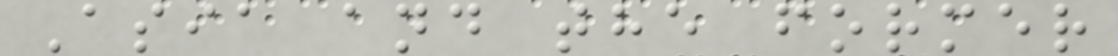Asia and the former
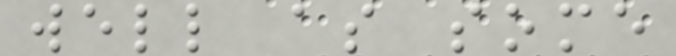well as some
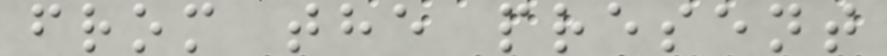from the present
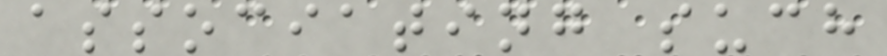associating such
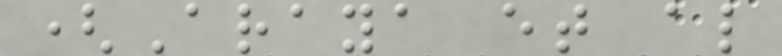(Araya et al
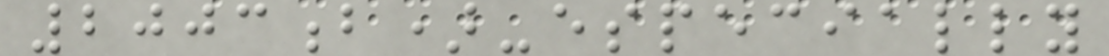2003b)-especially
